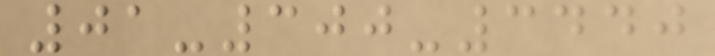01-300-3440
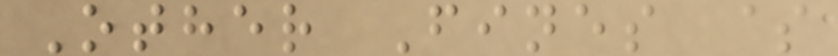Other Fines $
